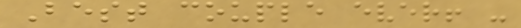Best couple ever! -
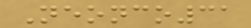Neonco31
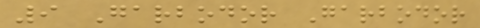9 Garbodor Garbodor
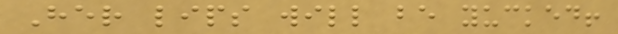Her lips will be yucked!
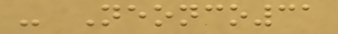- Neonco31
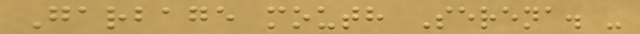Garbage mouth Serena. -
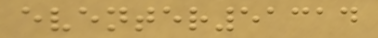eventer51314
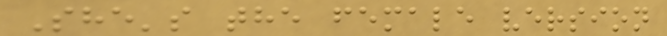She's the female version
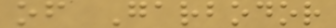of Garbodor
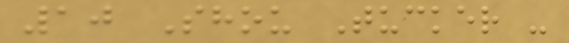10 Shou Tucker -
